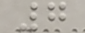7
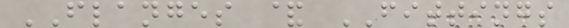FLANGES & FITTINGS
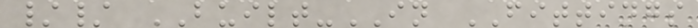// BUILT-IN FITTINGS
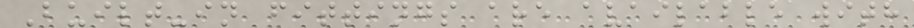Built-in fittings are available with
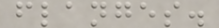flanges.
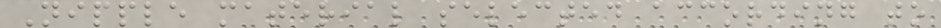Nipple material selected according to
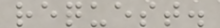request.
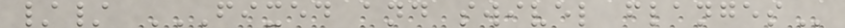// FIXED AND SWIVEL FLANGES
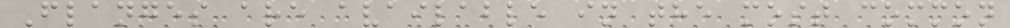Flanges are available in the most common
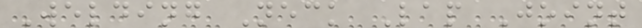Welding Neck Lap Joint
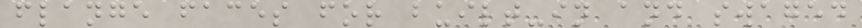flange faces for built-in and swaged
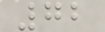72
